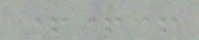+++
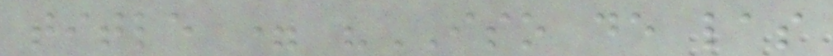title = "ISO de las
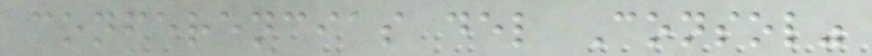conferencias del Consol"
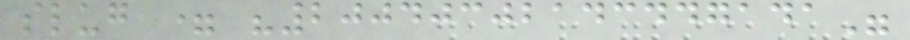slug = "20040302143447141"
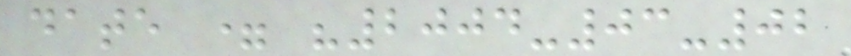date = "2004-03-02
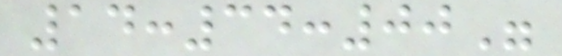14:34:00"
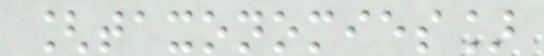[taxonomies]
